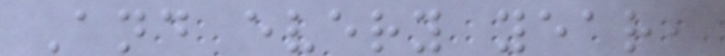And every year,
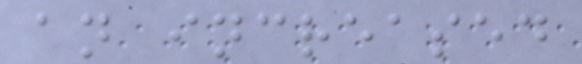an increased
